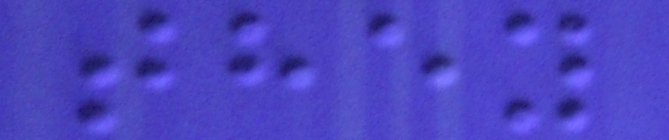they
